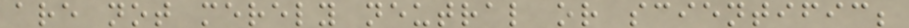are not merely neutral or scientific;
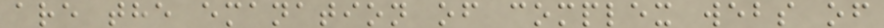are the emanation of complex webs of
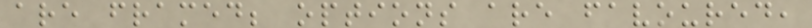are framed; options are favoured,
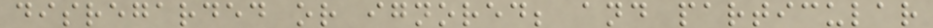disregarded or ignored; and particular
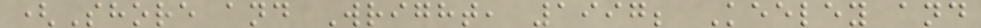(Shore and Wright, 1997; Keeley and
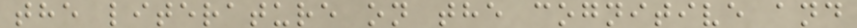the literature on the cognitive and
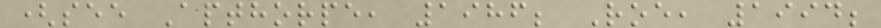(see Apthorpe, 1986; Roe, 1994;
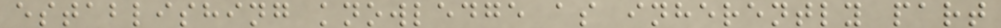establishing knowledge as inherently part
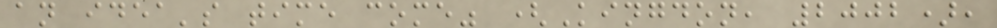an idea's time come" (Kingdon, 2002),
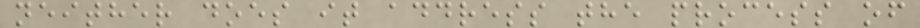neither does it address the process of
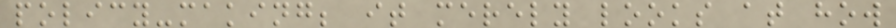policy-making; it merely looks at how
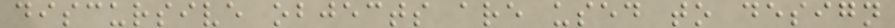discursive objects are used to design
